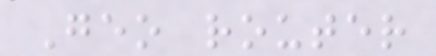Geo router
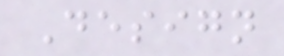Design
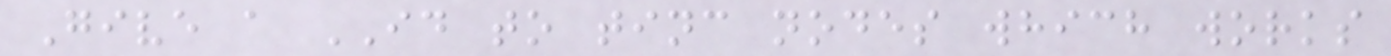Give a ID to tinc nodes which works
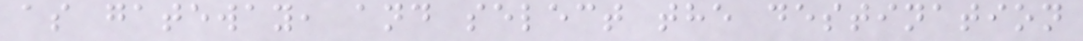as gateway, and select the destination
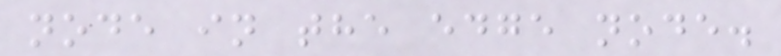node in the edge node.
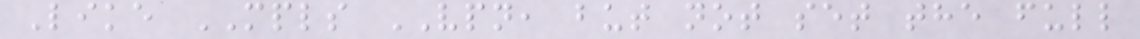Like MPLS VPN, but not set the full
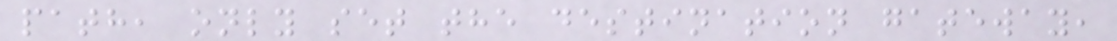path, only set the destination gateway,
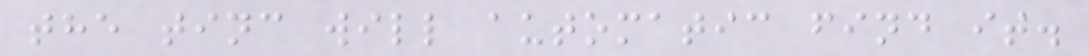the tinc will automatic find it.
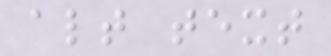alt text
